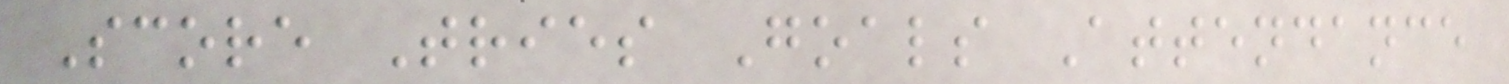Score Tries Goals Attendance
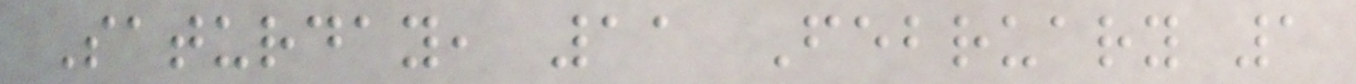Saturday, 11 February 1
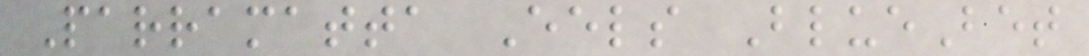Parramatta Eels BlueBet
